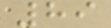89
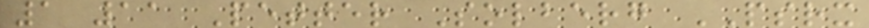1 11 Petter Solberg PSRX
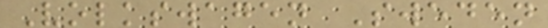Volkswagen Sweden
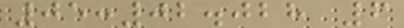05:02.028 6
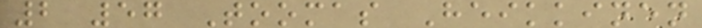2 57 Toomas Heikkinen
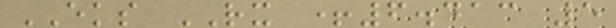EKS RX +6.413 5
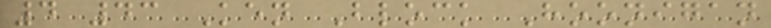4 43 Ken Block Hoonigan
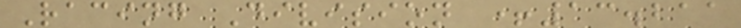Racing Division +13.211
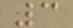3
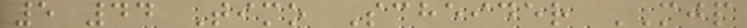5 44 Timo Scheider MJP
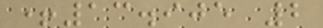+13.905 2
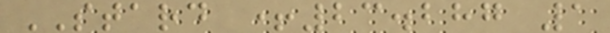STARD +23.287 1
